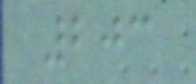203
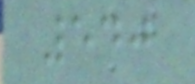540
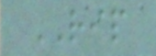RIP
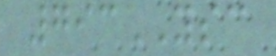793YSC
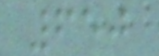650
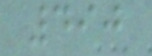490
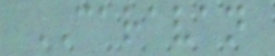CARAVAN
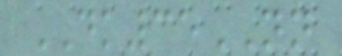DK35NN
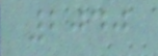2040
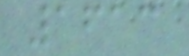1613
